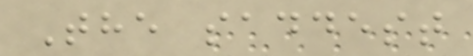The saddest
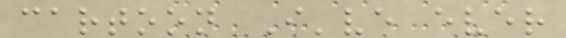cartoon I've ever
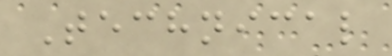Technical
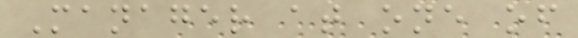Manager at one of
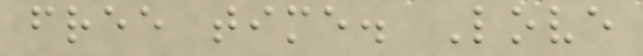free time. Love
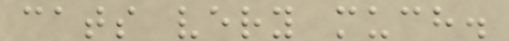cats very much.
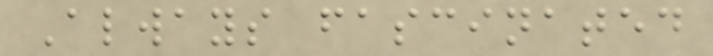Always fascinated
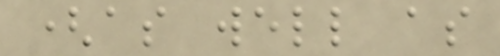(as well as
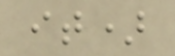it)
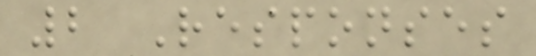2 Responses
